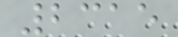2315
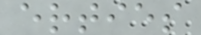erties
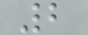2
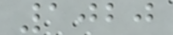1020
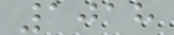1018
